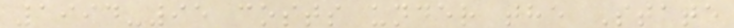1994-95 costs under the State
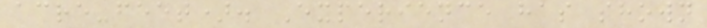acre-feet). Experience has shown
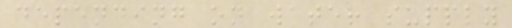depending on water supply
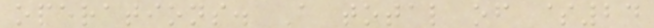operations. A total of $24
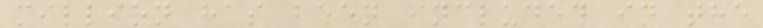million has been included in the
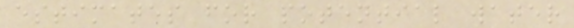estimates for potential water
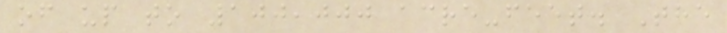of up to 100,000 acre-feet. The
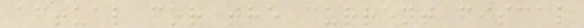actual for the current fiscal
